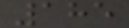185
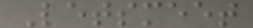Letsmeet
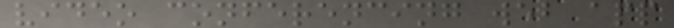video conferencing web app
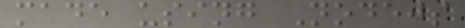made using Nodejs
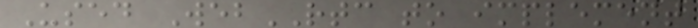Used WebRTC to implement
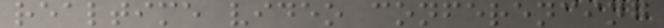realtime video conferencing
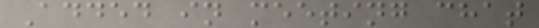Added in meeting chat
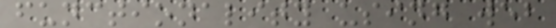functionality using web
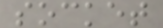socket
